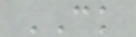CK
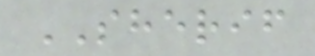SHERIF
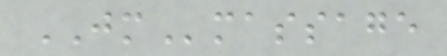JMmassage
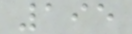195
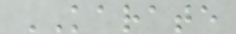KARATE
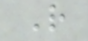R
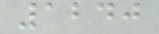1240
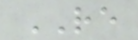RE
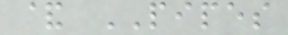& PIPES
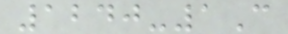1240-1C
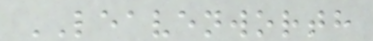LEAVENWORTH
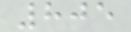805
